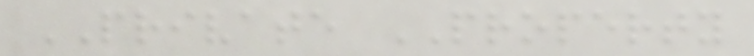PRIVATE PROPERTY
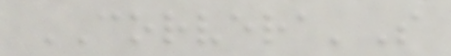CORVERA'S
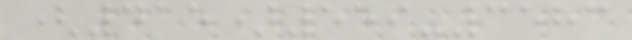(415)559-3583
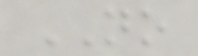NO
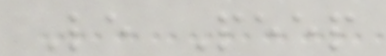Le Peep
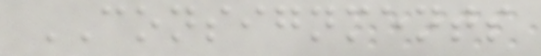CONSIGNMENTS
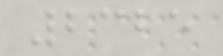2325
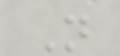N
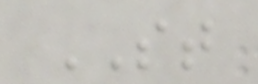ST
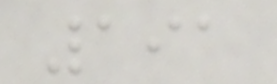191
